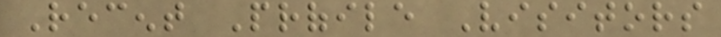Recent Profile Visitors
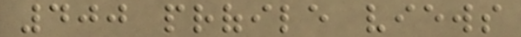400 profile views
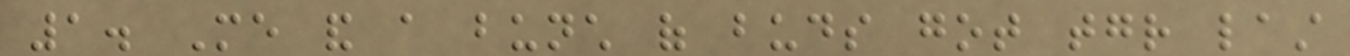1. Me and a bunch of buds got together last
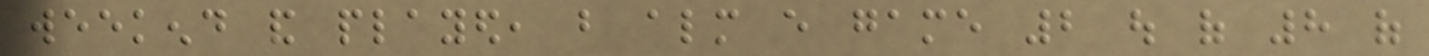weekend and played, but almost every game 2 out of 8 of
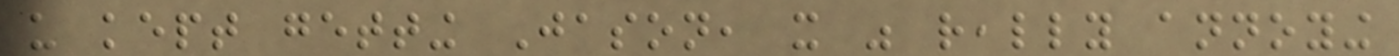us kept getting Jason, it was really annoying
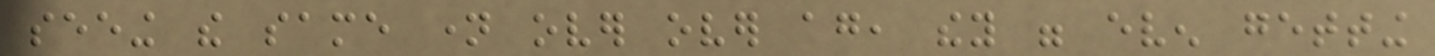seeing the same name over over again, they were even getting
